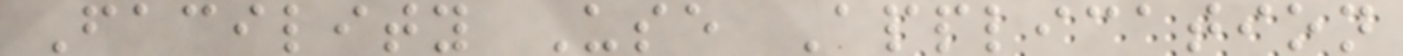Facility Use Application
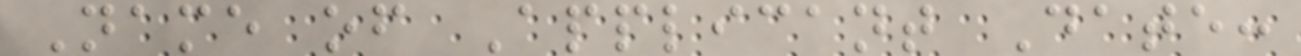Name of Applicant Date:
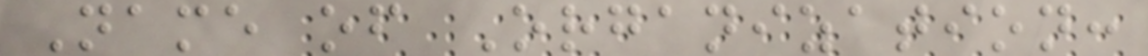Name of Organization:
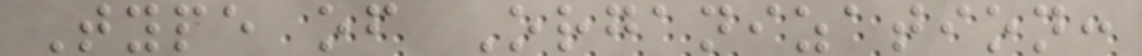Type of Organization:
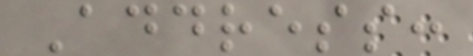Address:
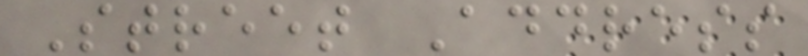Street Address
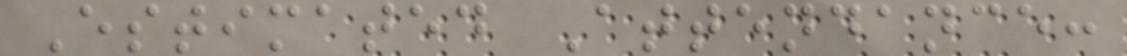Estimated Attendance:
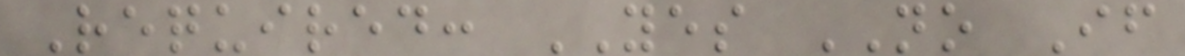Required: YES NO If
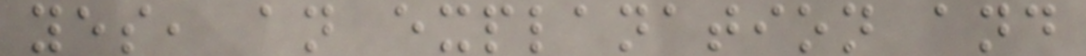yes, an explanation and
